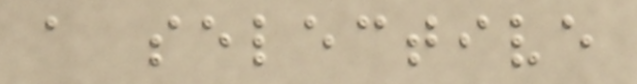a selective
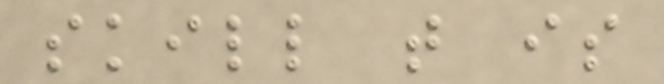skill that is
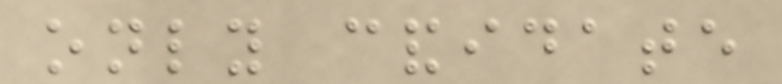only candidate
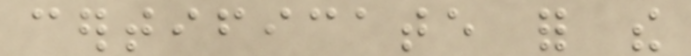certificate for the
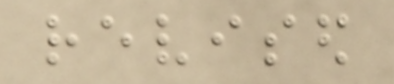revised
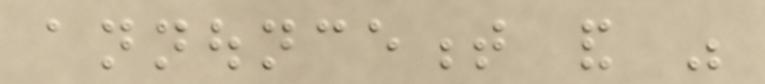announcement and was
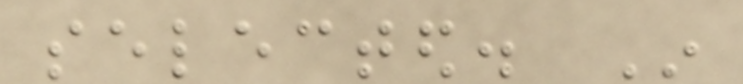selected. In
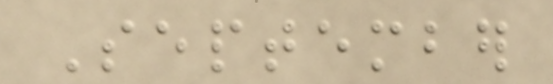September
